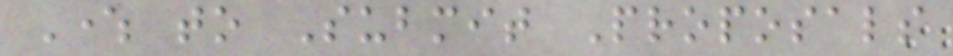Where to Submit Proposals
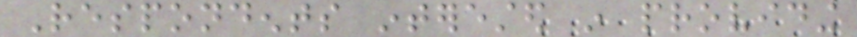Respondents interested in providing
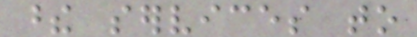these services to
